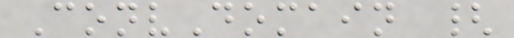ConvDomain {
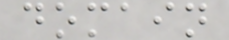domain
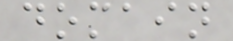domain
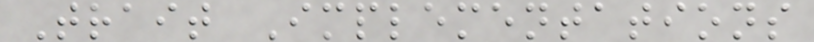Trait Implementations
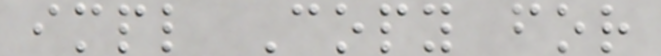impl Copy for
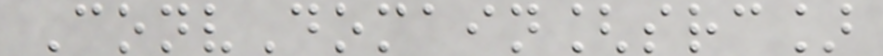ConvDomain[src]
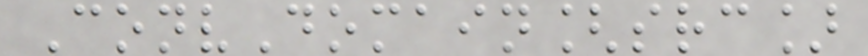ConvDomain[src]
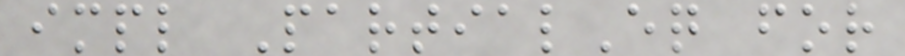impl PartialEq for
